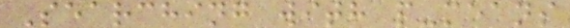Searching with p-means
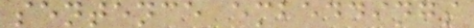sentence embeddings
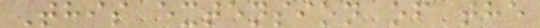This extension of the
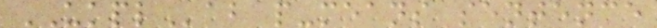UKPLab p-means sentence
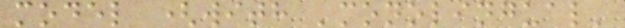model (with 'monolingual'
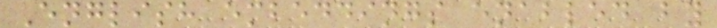English embeddings enabled by
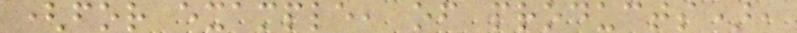(for example, of products),
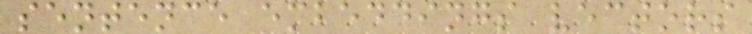sentence embeddings vectors
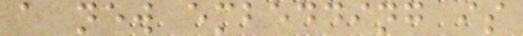a new embedding is
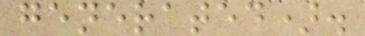generated).
